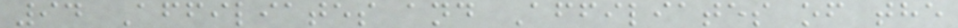94 Affiliates and Affiliates of the
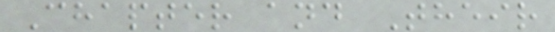Chapter and Their
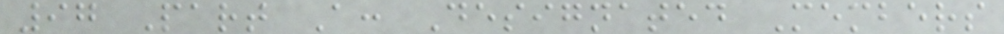97 Part A: Designated Members
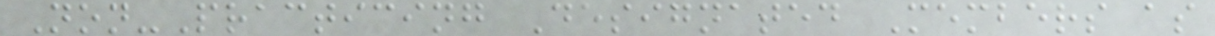Non-Practicing Designated Members as
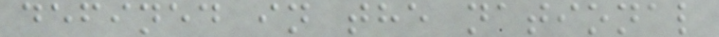defined in the national
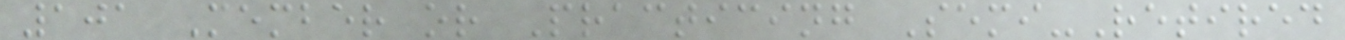101 Member or Practicing Semi-Retired
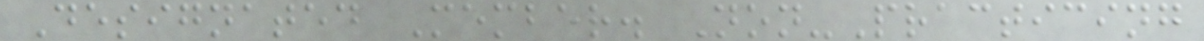Designated Member. Non-Practicing
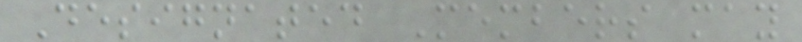Designated Members may
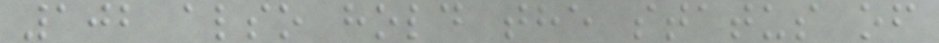102 also hold the status of
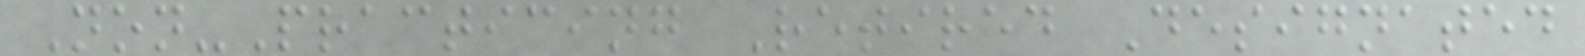Non-Practicing Retired Designated
